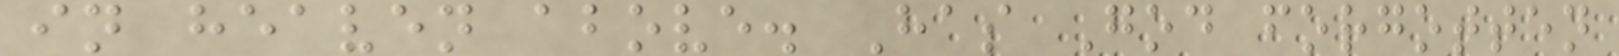in heaven above. Has God forgotten
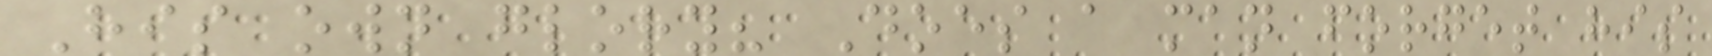His own glory? Does a man forget his
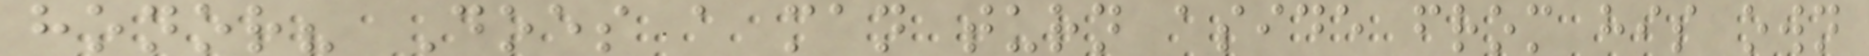honor? Does a man turn aside from his own
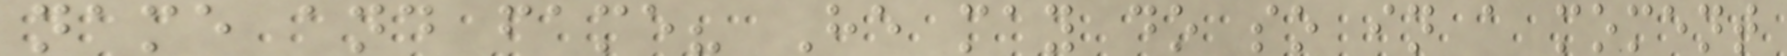name and fame? He may do so in a moment
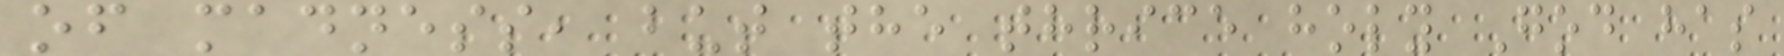of madness, but the thrice holy God has
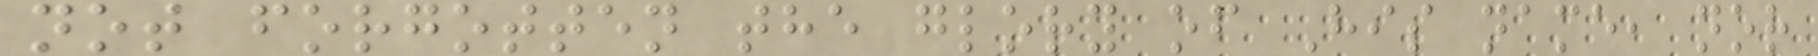not forgotten the glory of His name, nor
